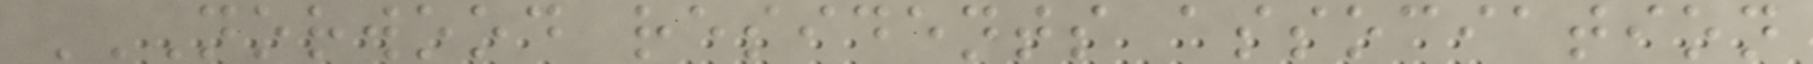NORWOOD RESIDENTS ASSOCIATION
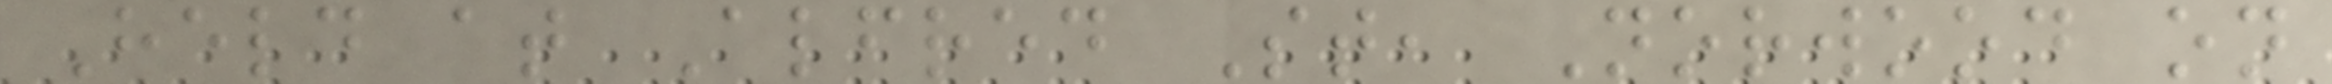Held at Alfred St, Norwood on
